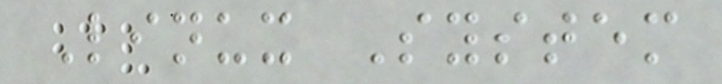Linux System
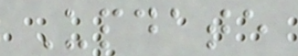Update
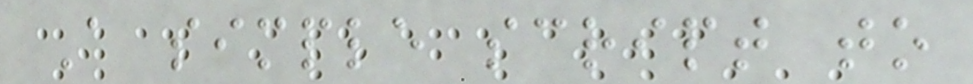A simple script to
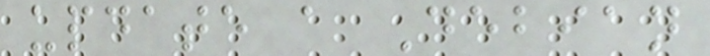update a Debian
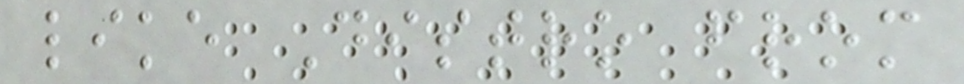like Distro from
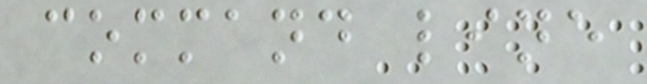command line
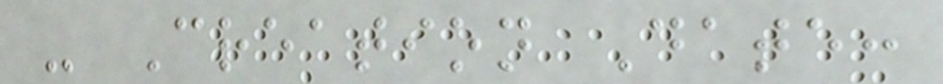- Creation Date:
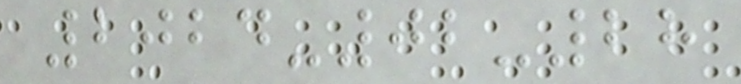2024-02-28
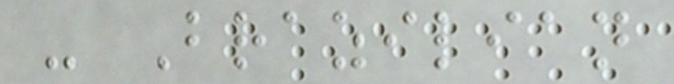- Brazilian
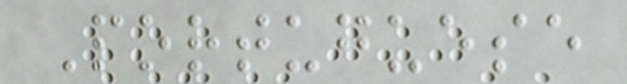Portuguese
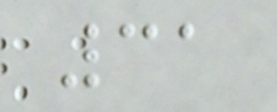31
